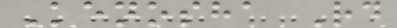Kenosha Rd
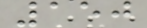150
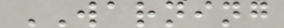WARNING
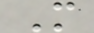M
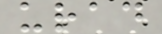urad
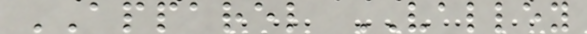APPAREL VALLEY
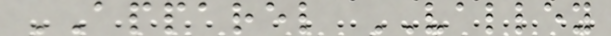APPAREL VALLEY
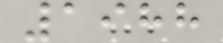1988
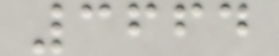3664
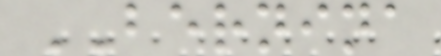BERNINA
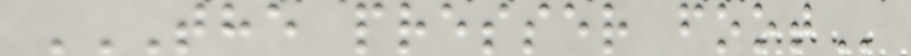THE PRESSER FOOT
